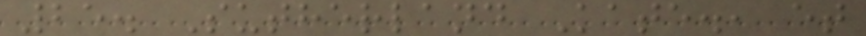25. Sutherland Kate., et
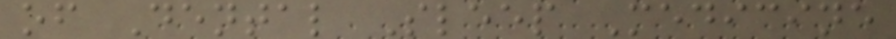of Dental Sleep Medicine
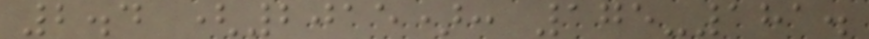2.4 (2015): 175-181.
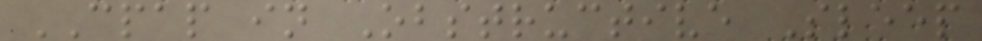CPAP in Obstructive Sleep
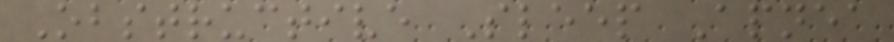Obstructive Sleep Apnea
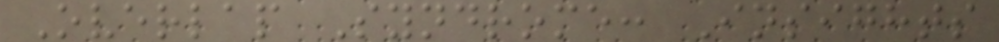Overlap Syndrome: Insights
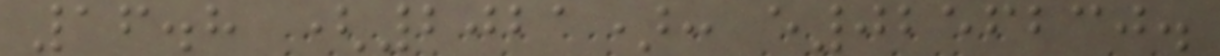16.8 (2021): e0256230.
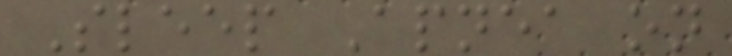Sleep Apnea on
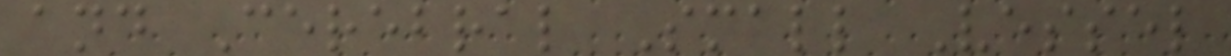and Cerebral Small Vessel
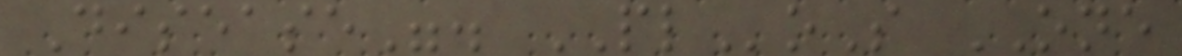Disease". PLoS ONE
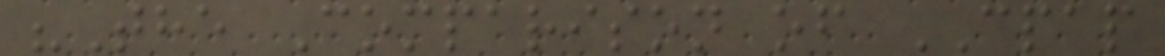"The Comparison of CPAP
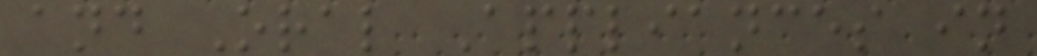and Oral Appliances in
